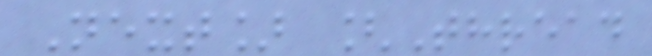Next] [Thread
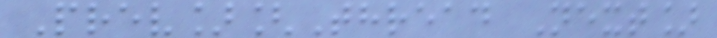Prev][Thread Next]
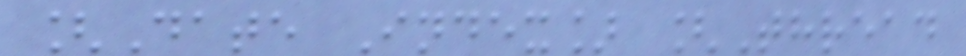[Date Index] [Thread
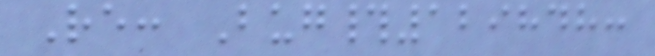Re: Bug#129848:
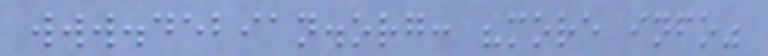www.debian.org: "more info"
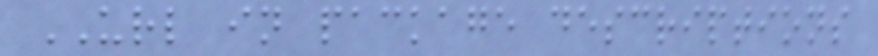URL in package descriptions
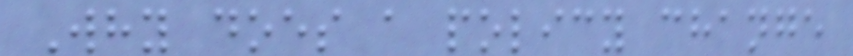Why does a policy change
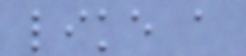like a
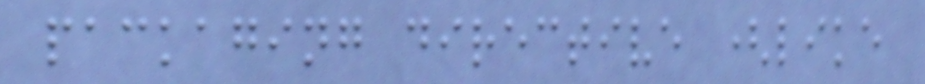packaging directive (like
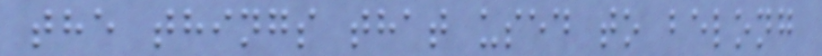the things that used to belong
